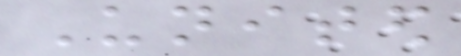United
